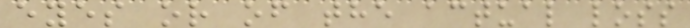eyes or of the actual loss
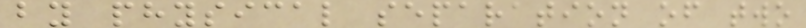by physical separation of two
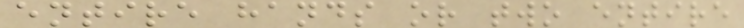entire hands or two entire
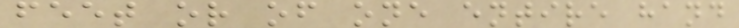feet or of one entire hand
